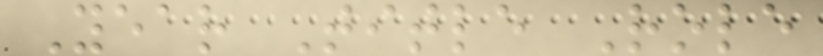Year Title Role
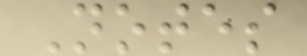Notes
